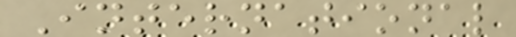International
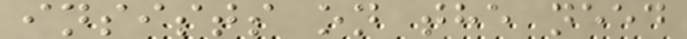insists on the need
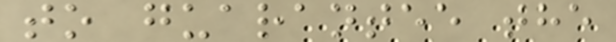to guarantee the
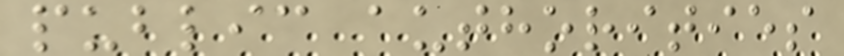public authorities
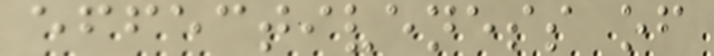effectiveness of
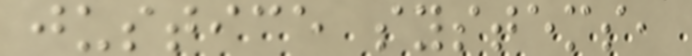justice systems,
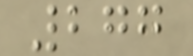277
